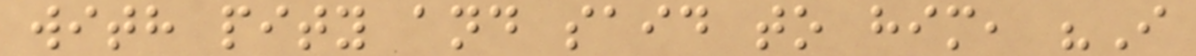with pity and said to him, "I
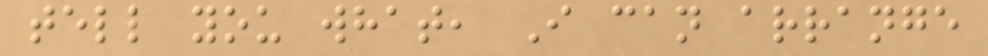tell you what, I can arrange
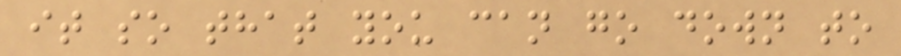it so that you can go down to
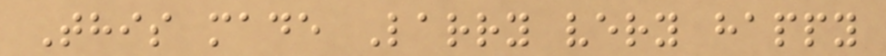This made Larry very happy
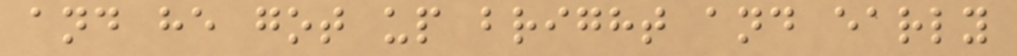and he got up bright and early
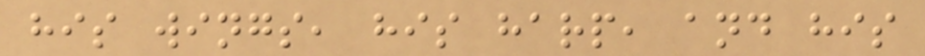his wings, his harp, and his
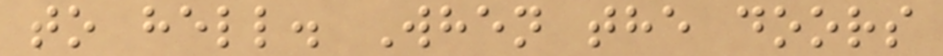to hell. When the doors
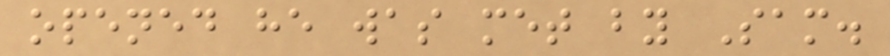opened he was met by Sam.
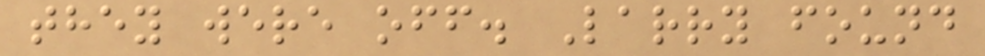they were off. Larry found
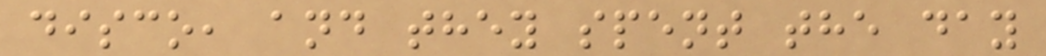disco, and they spent the day
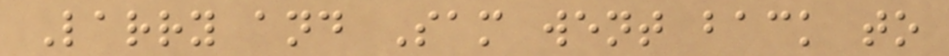Larry and Sam went back to
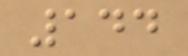144
